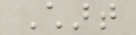Chart
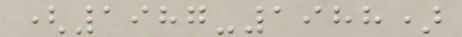(1987-1988)
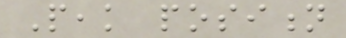Peak position
